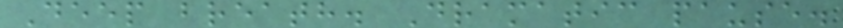Deep breath. Dramatic pause.
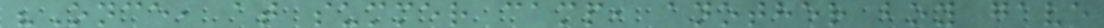"Once, at summer camp, another boy gave
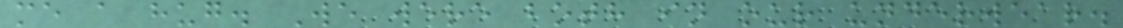me a hug. We were both in our underwear.
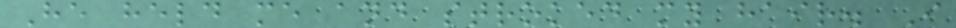He held me and stroked my hair. I
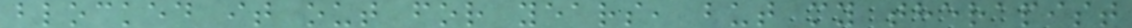blocked it out for years, but my therapist
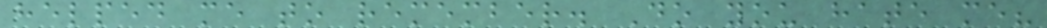helped me to remember. Do you hate me?
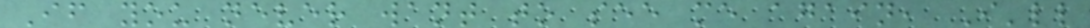If you never want to see me again, I'll
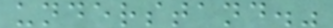understand."
